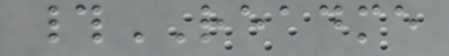#README
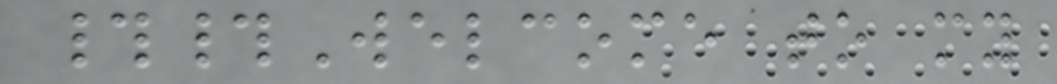##Welcome to my
